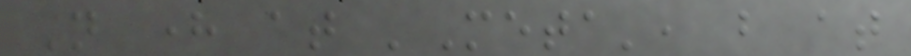Not here at 'Meta', but at
